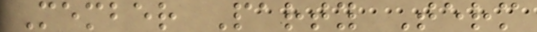Member Party Term
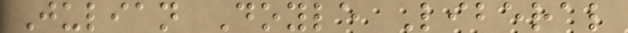Julian Doyle Liberal
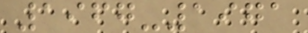1967-1971
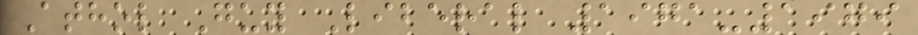Athol Guy Liberal 1971-1979
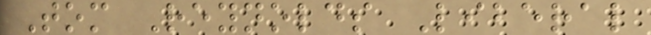Tom Reynolds Liberal
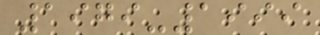1979-1999
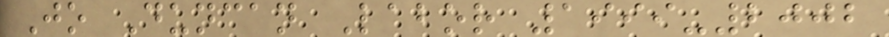Jo Duncan Labor 1999-2002
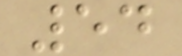54
